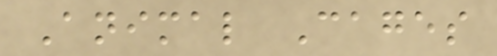Animal Cages
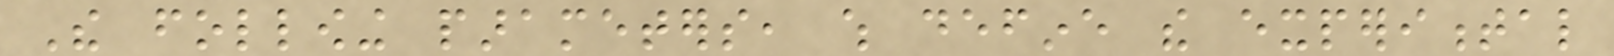The following parameters, which define the experimental
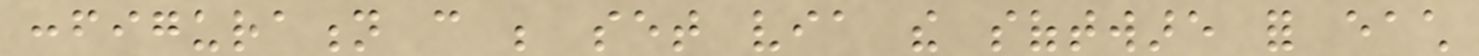configuration can be set via the software for each
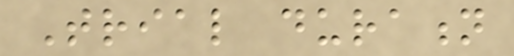Trial duration
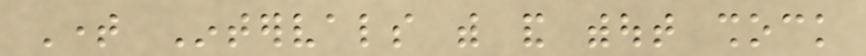Time Intervals with and without shock
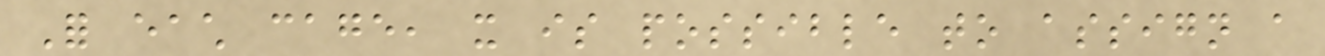For each cage, it is possible to assign a
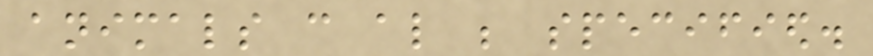animals can also be specified.
